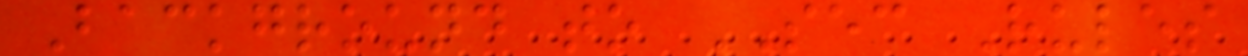Background to SEC Rules
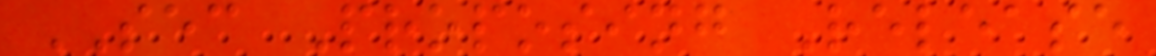SEC Proposing Release
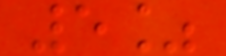5%
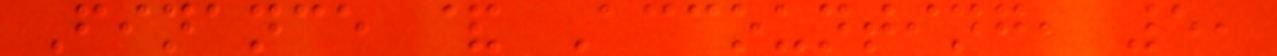Finance & Accounting, 5,
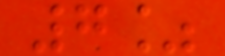7%
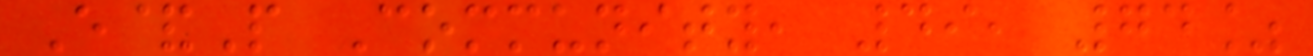E&P Community, 49, 74%
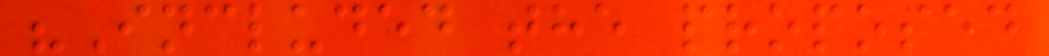"Included the proposed
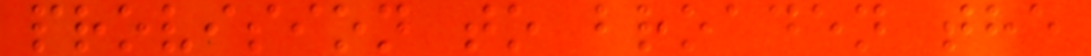provision to broaden the
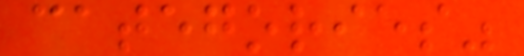categories"
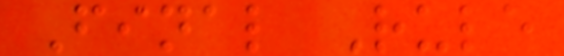Final Rule
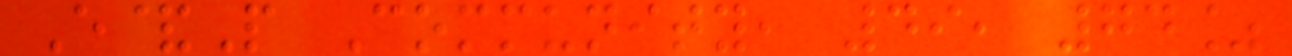E&P Community, 49, 74%
